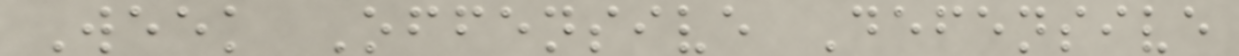Week Offensive Defensive
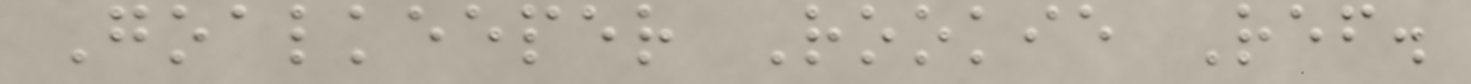Goalkeeper Rookie Ref.
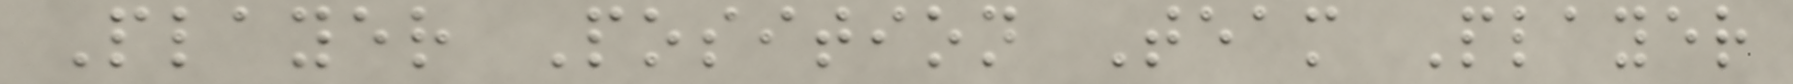Player Position Team Player
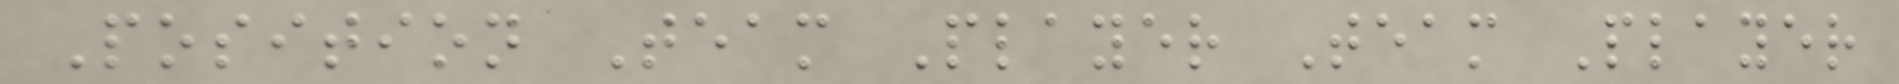Position Team Player Team Player
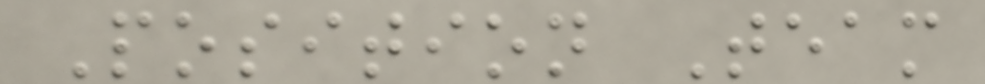Position Team
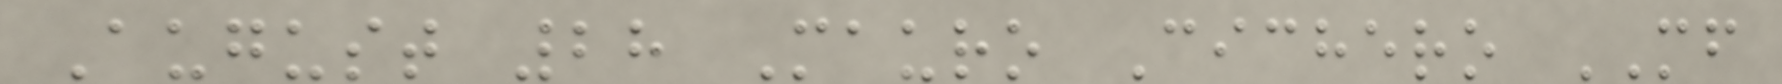August 28 Mauro Cichero MF
